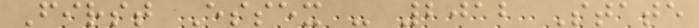First Essex - 2012 State
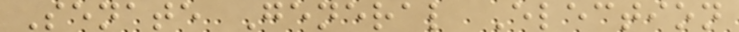Senate General Election
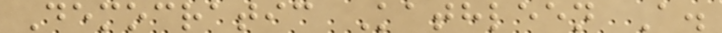Democratic Kathleen A.
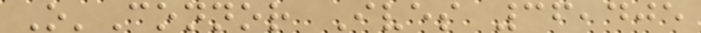O'Connor Ives 36,405
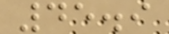45.9
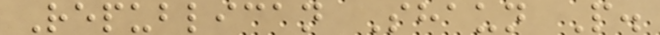Republican Shaun P.
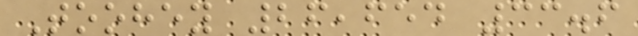Toohey 26,654 33.6
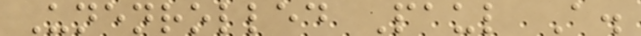Unenrolled Paul A.
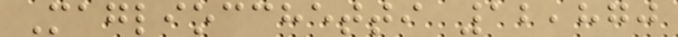Magliocchetti 12,870
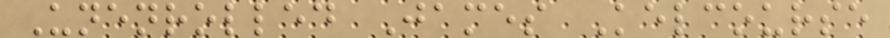Unenrolled James Kelcourse
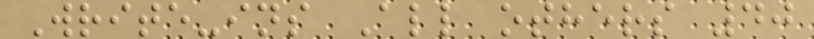Write-ins All others 40
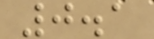0.1
